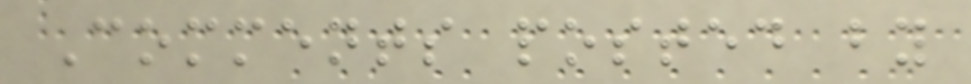Comments posted by
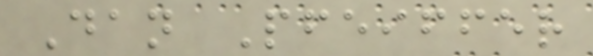Dan Pfeiffer
